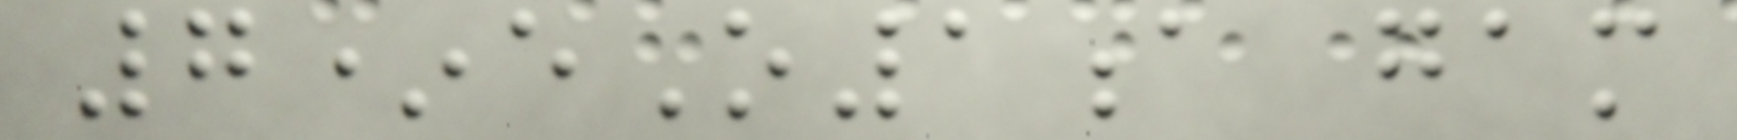7*eO1a gam
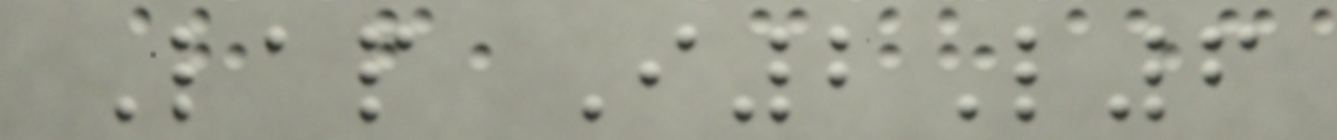Lap I2L6
